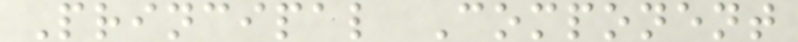Principal Component
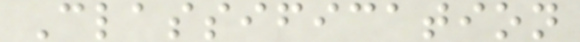Classification
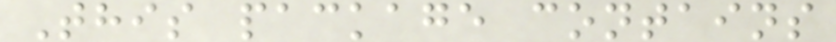This package contains
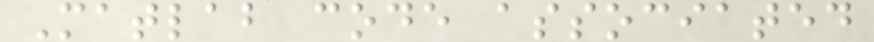Matlab code associated
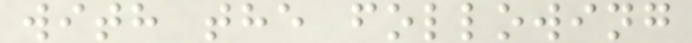with the following
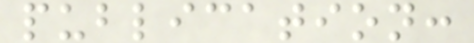publication:
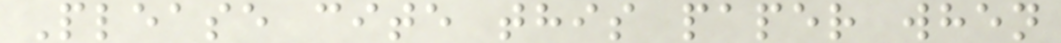Please cite this paper when
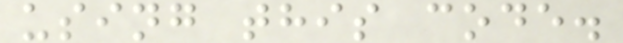using this code.
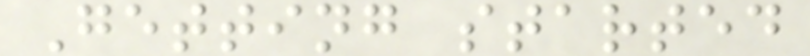Getting started
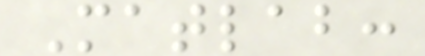Matlab:
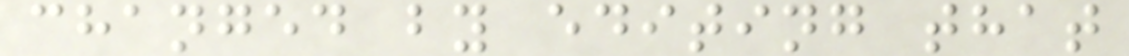changed by editing that
